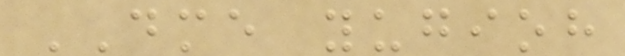DME yugioh
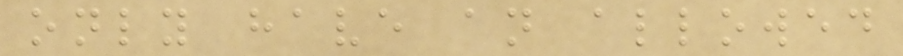only have an allowed
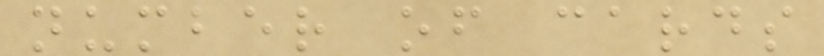number of cards
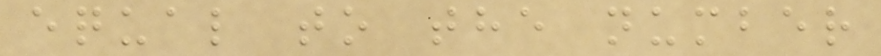equal to the number
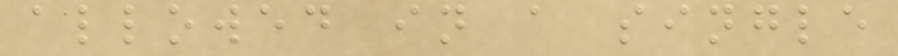allowed in a single
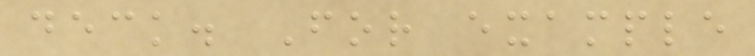deck. For example
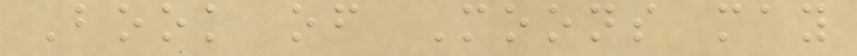Book of Moons may
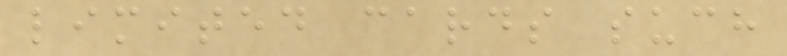limited cards such
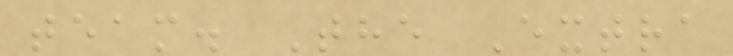team. The Extra
